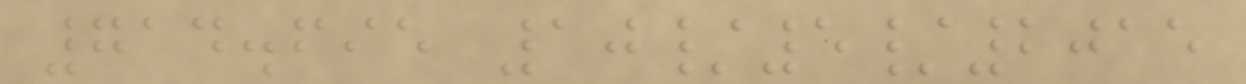714.695 10/5/2015
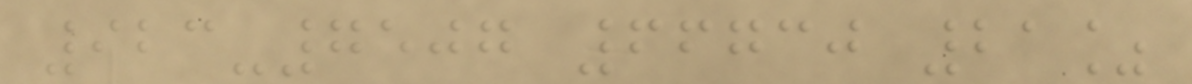923-7507 66730 21%
